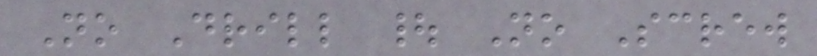No Drill | No Screw
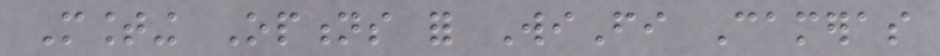Mounting Options for WiFi Cameras
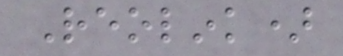Reolink)
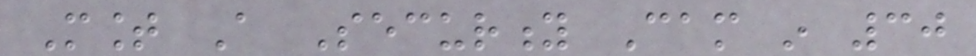Mount A Security Cam in 30
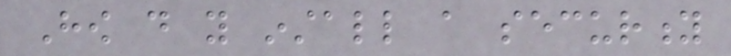How do you install a security
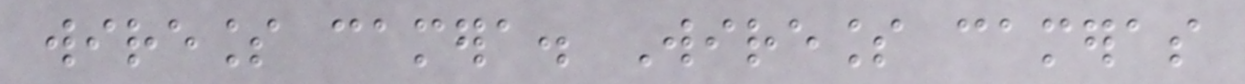wireless camera. Wireless cameras
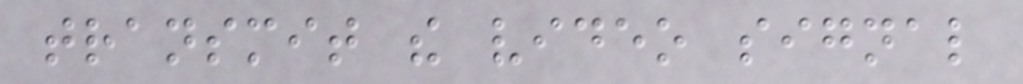transmit the video signal
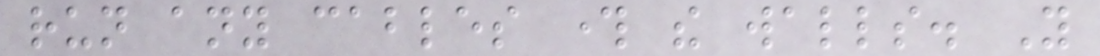run any cables through the walls. You
